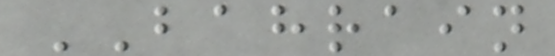BAHRAIN
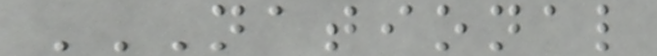NATIONAL
